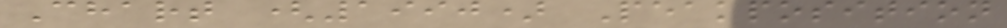Chart (1990) Peakposition
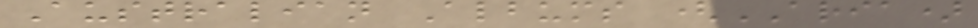Australian Albums (ARIA)
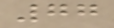77
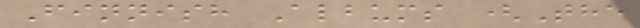Finnish Albums (The
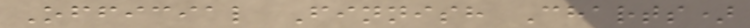Official Finnish Charts)
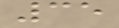35
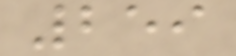259
